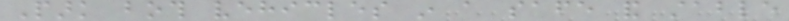Park both vehicles in a safe and stable
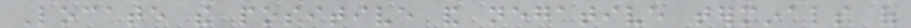Locate the positive and negative terminals of
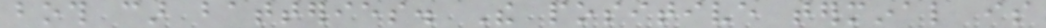both car batteries. The positive terminal is
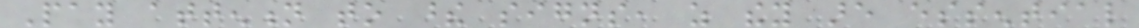Pay attention to these signs, as they are essential
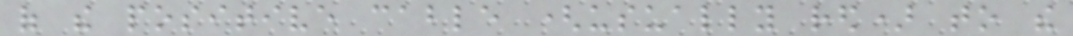of the positive cable (usually red) to the
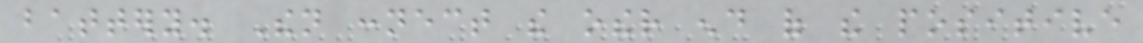battery. Then connect the other end of the positive
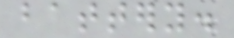battery.
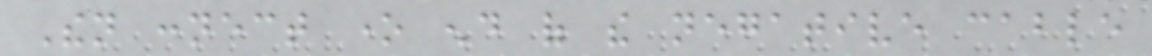Then connect one end of the negative cable
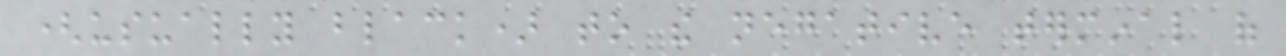(usually black) to the negative terminal of
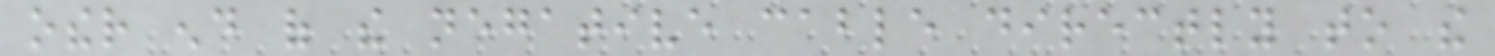other end of the negative cable directly to the
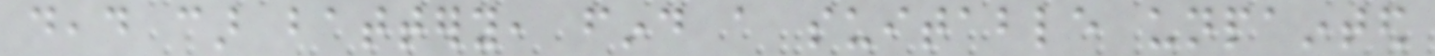dead car battery, find a suitable unpainted
